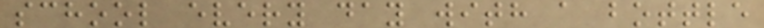school every day with a bottle
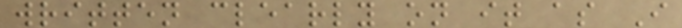written clearly on it as I
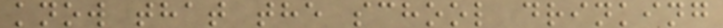know that the school drinking
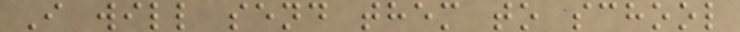I will send them to school
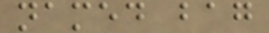named bag
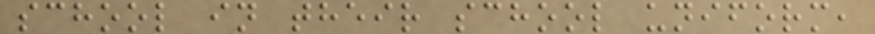school in their school uniform,
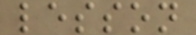lesson
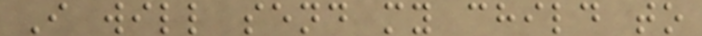I will send my child to
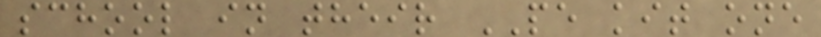school in their PE kit one
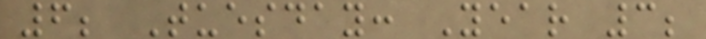6; Tuesday: Year 3;
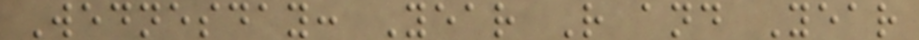Wednesday: Year R and Year
